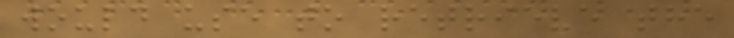would use to retrieve the
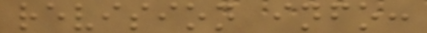revision info:
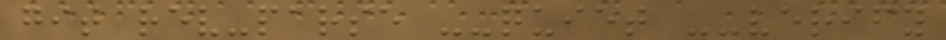git rev-parse --quiet --verify
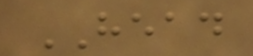HEAD
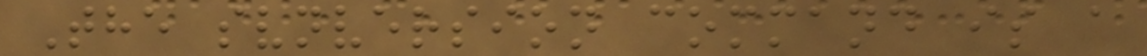The svnversion command is a
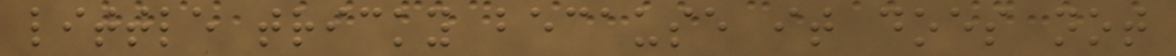little tricky because it does not
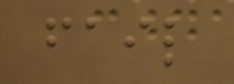fail
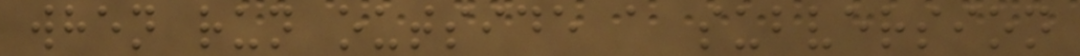when run outside a subversion
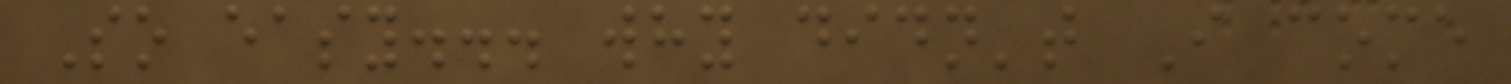So easy... why didn't I come
